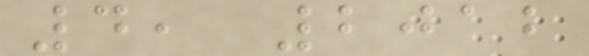4, 2012
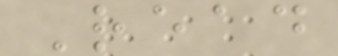Read
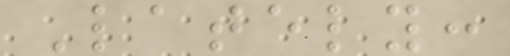Lately:
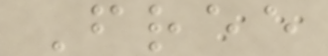Free
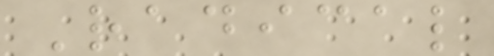Radical
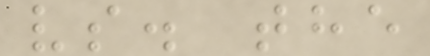vs. the
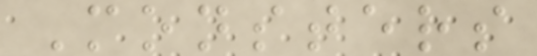Monsters
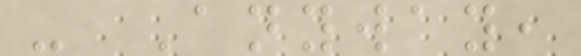- Anyway,
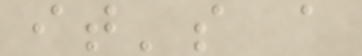it's a
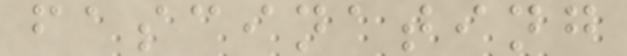fascinating
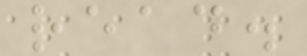read.
